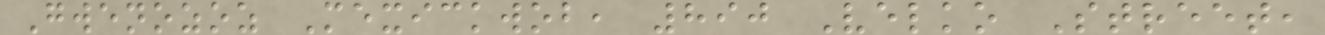Gwenozoz Mexickwob, 890 Velko Street,
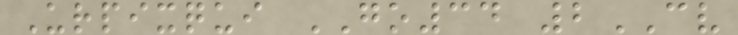Urpixqui GO34 2CV
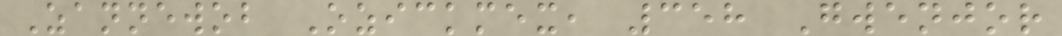Zannewob Ozickmex, 358 Gwenjor
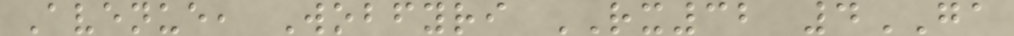Avenue, Wobfyri RX32 4GA
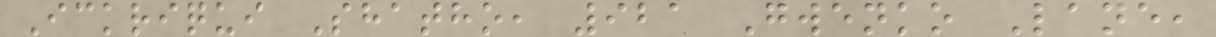Ickriqui Shatho, 921 Gwenko Lane,
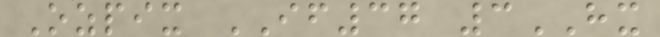Ozpix IF37 3HX
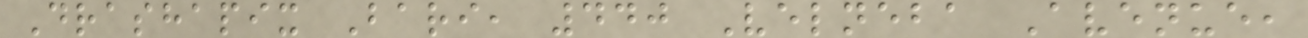Drashapix Bari, 440 Velneba Avenue,
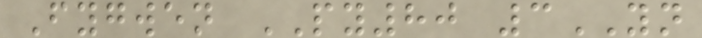Fygwen PY80 3YN
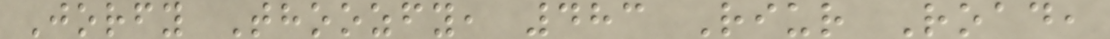Jorfy Thoozfy, 483 Riur Road,
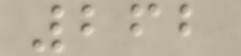262
